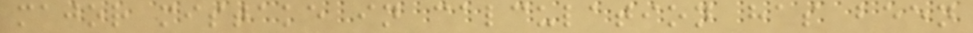major mistake in calculation has been
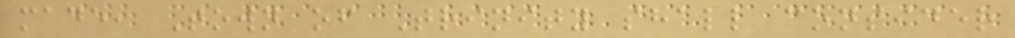made, Town of Trinity shall consider
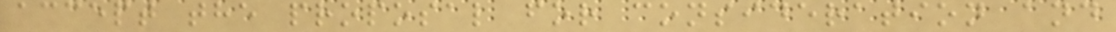accept the proposal for consideration and
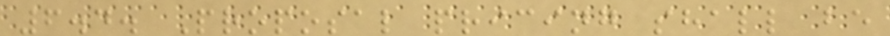6.4. Proposal pricing shall be
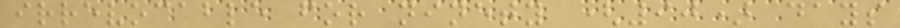irrevocable for ninety (90) days
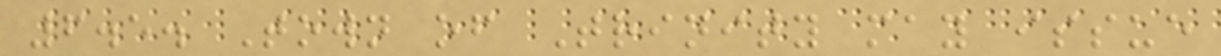6.5. Town of Trinity may issue
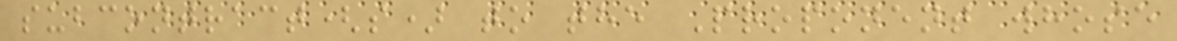subcontract(s) to the Proponent whose
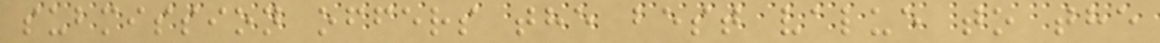submission offers the best value to the
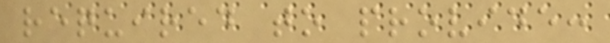required to provide:
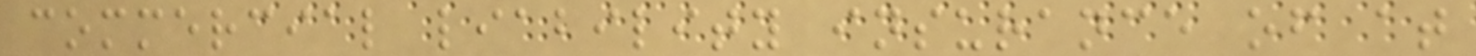commercial liability insurance of at
